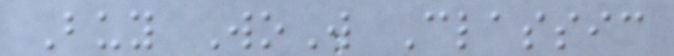Buy WoW Classic
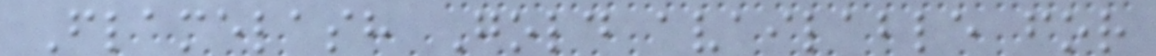Flamelash Gold available for
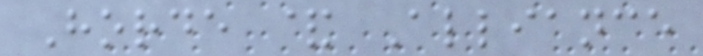Horde & Alliance
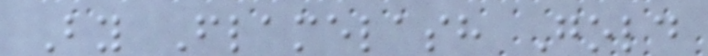By Flamelash Gold
